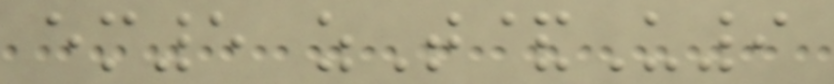em5 zT&U9
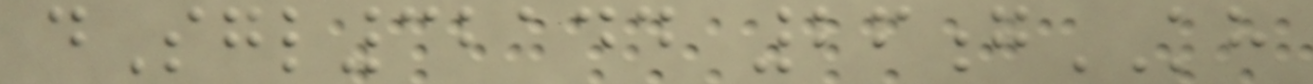dSgl32144 26gKH
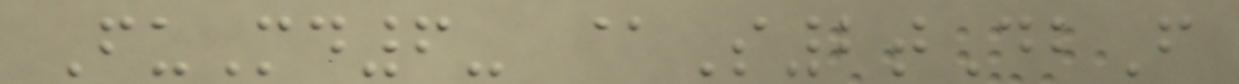FuMd6- @S2tDbF
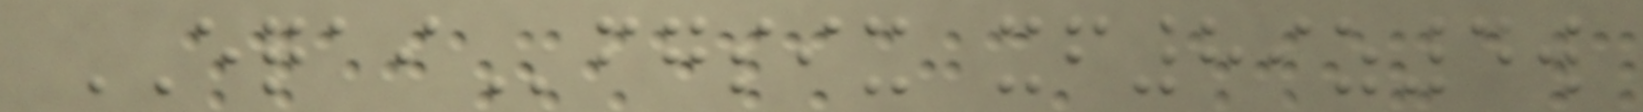EQAIfgsix xf89z4w
